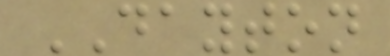DAYTON
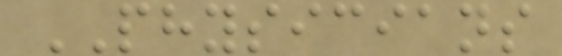PHYSICIANS
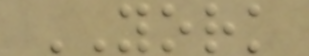YORK
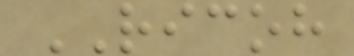RICOH
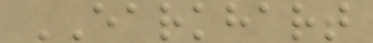EARKHART
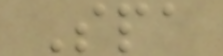Spa
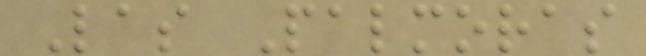Las Palmoras
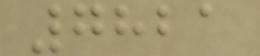7821
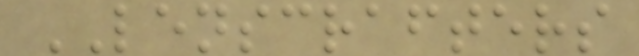LENSCRAFTERS
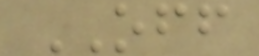OFF
